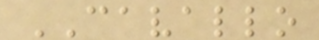CAVALLO
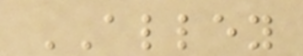ALLEY
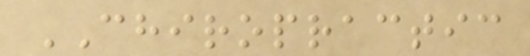CHIROPRACTIC
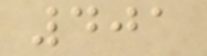401
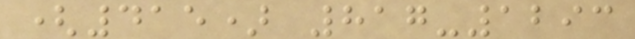(415) 817-1293
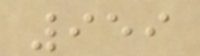959
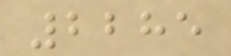2285
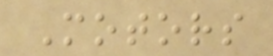Motors
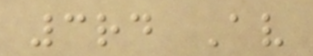3rd Av
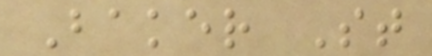Baker St
